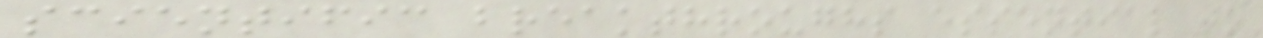scientific breakthroughs essential to
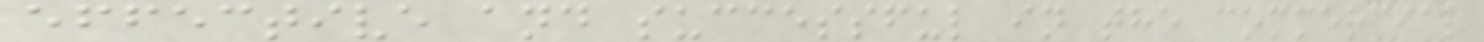effective and successful in the commercial
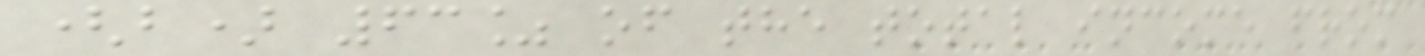(b) 63% of the total income from
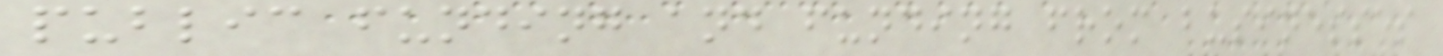public funding and funding from businesses
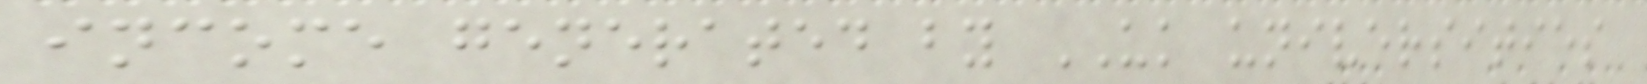income generated by UK universities
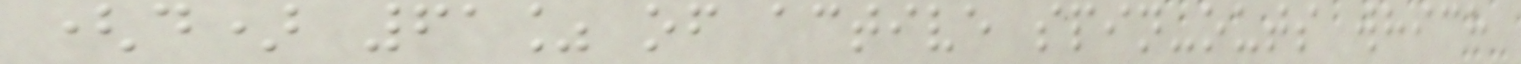(d) 61% of active spin-outs which
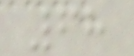68
